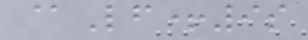@Lf+9s
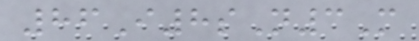86I8sN3M
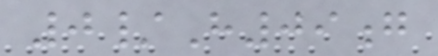0/H09g
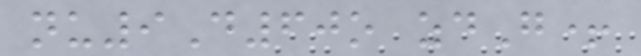nu9D60o zdG+
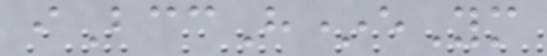iBccH*eYm
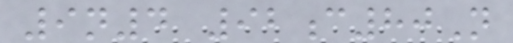9n4 92c80N
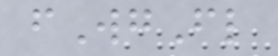fWgFl
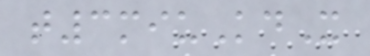t3miuKdX
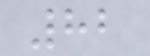82
